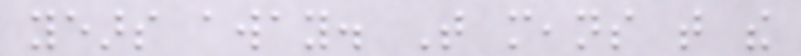years away. That means that the
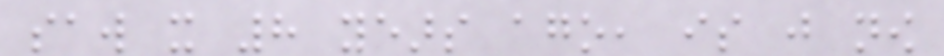saw it 8 years ago, is just now
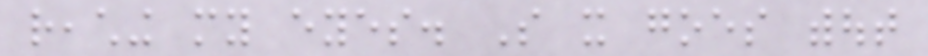reaching my eyes. So it goes without
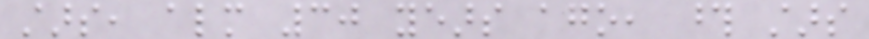stars, almost 30 years ago, those stars
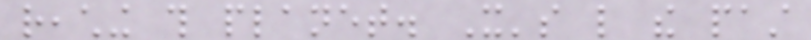reaching this planet. It's like the past
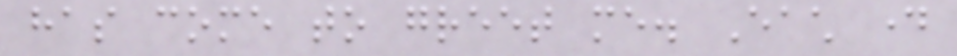has come to greet me. Each day
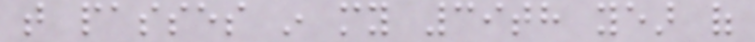that passes in my 39th year of
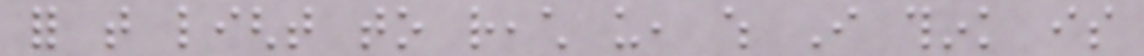for that light to reach us, which I think is
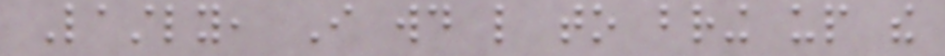Lastly, I would like to bring up the
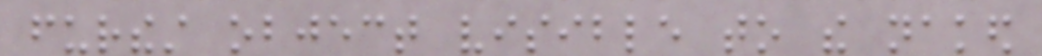furthest object visible to the naked
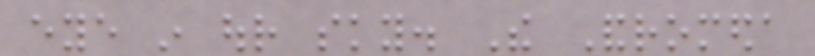eye in our sky. The Andromeda
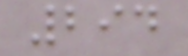294
